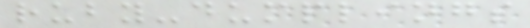ruby-dumplings
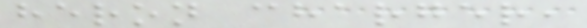heron charger,
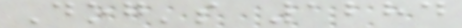Dog's 1284
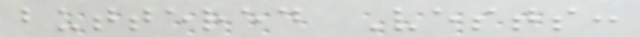buttered Vests:
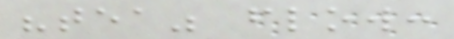"tea" flow:
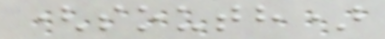(south)
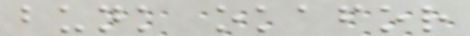bunk okafor
